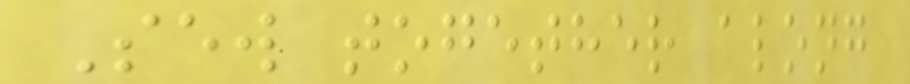Sew together along
